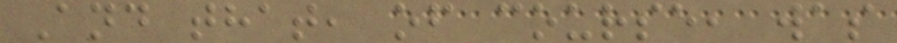And that, of course, was
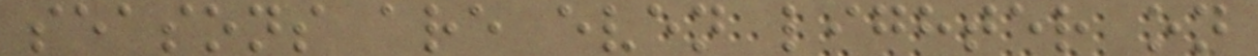seasons are even lighter on
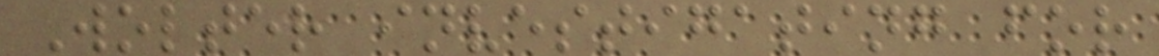Wolter investigating for
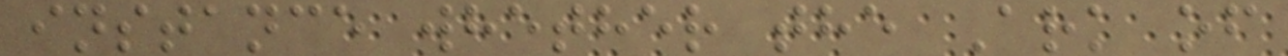instance whether the Ark of
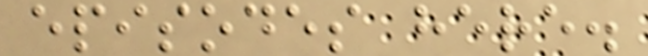episodes here.
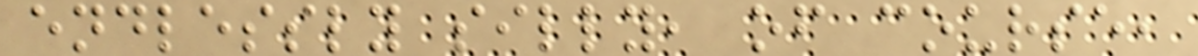endlessly silly, of course,
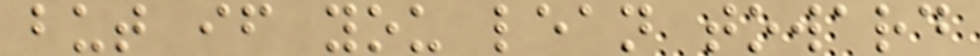but if you lean toward
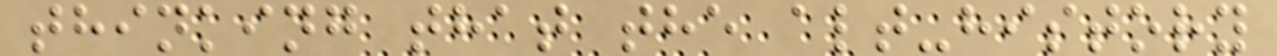thinking that the alt-history
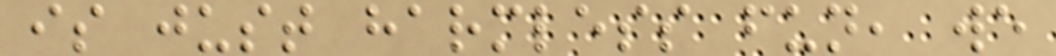is just harmless fun, we
